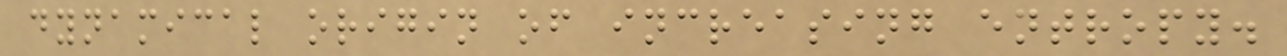dynamical origin of increasing entropy.
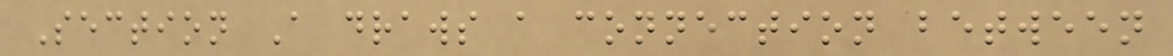Section A draws a connection between
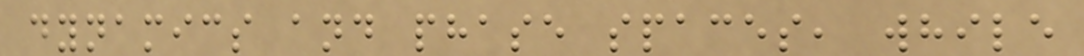dynamics and phase spaces, while
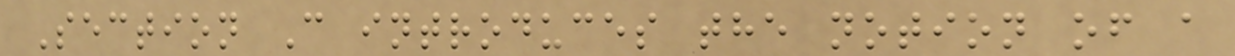Section C introduces the notion of a
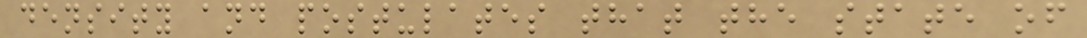density and postulates that the state of
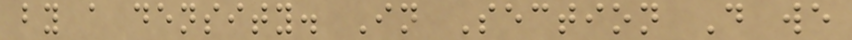by a density. In Section D we
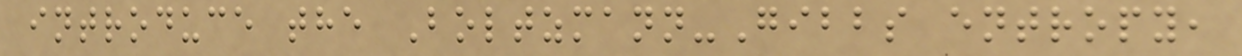introduce the Boltzmann-Gibbs entropy,
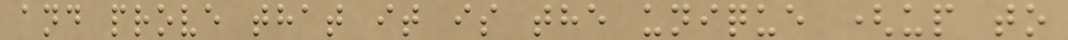and prove that it is the unique (up to
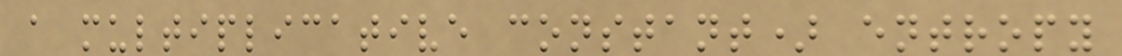a multiplicative constant) entropy
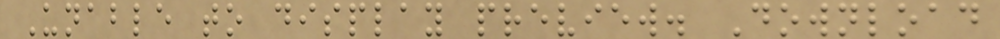Unable to display preview. Download
